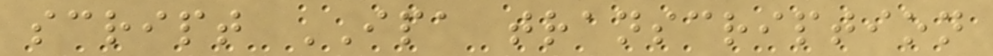script IPA transcription
